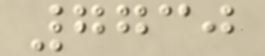7730
